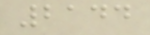2144
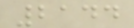2144
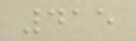415
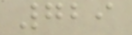729
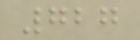727
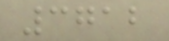3712
